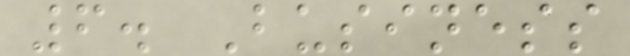6. Business
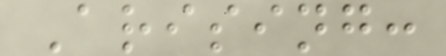Arising:
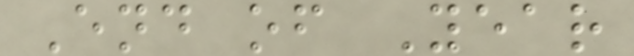End of Year
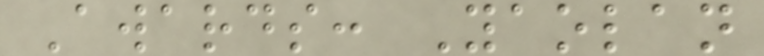Awards: Yaolan
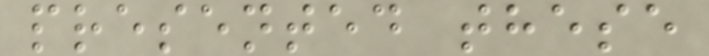presented these
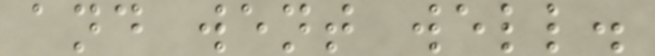and went well.
